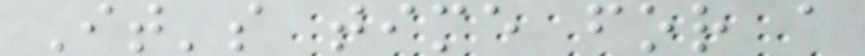It's time for a
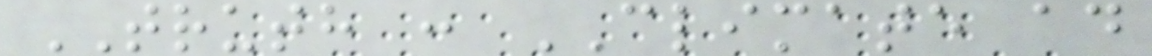TRUTH : CLIMATE ad
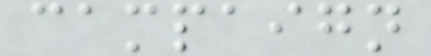campaign
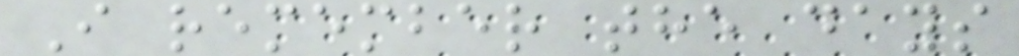I remember the days
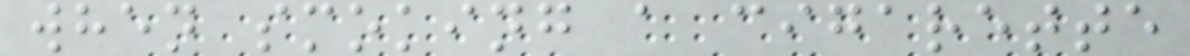when smoking a cigarette
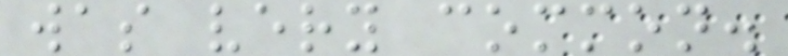was very common.
